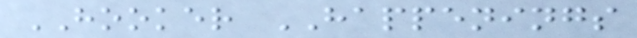HOOKER HAPPENINGS
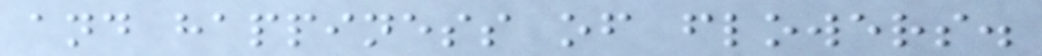and happiness of flowers.
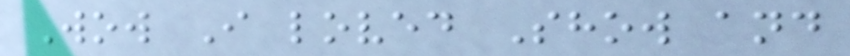Wow I loved Show and
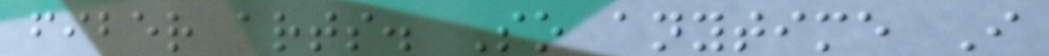fiber arts. So anytime I
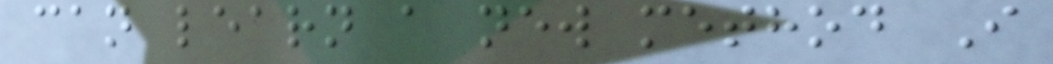can learn a new method I
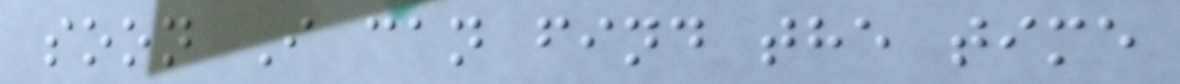soon I can find the time
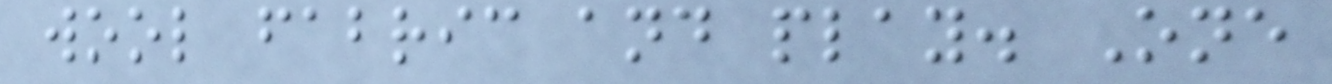wool fabric and play. One
